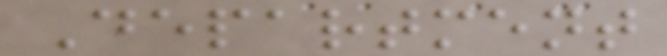Department
